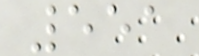551
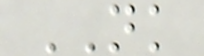NK
